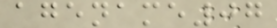agename07
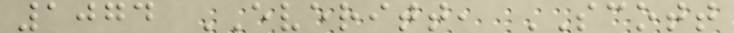1074 EVERITT, SCOTT
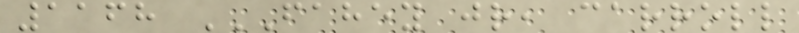1168 FAHEY JR, CARROLL
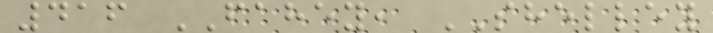416 FAHEY, SHELLEY
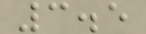3.5
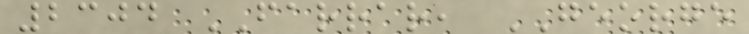2304 FARRAR, GEORGE
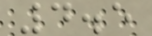4.5
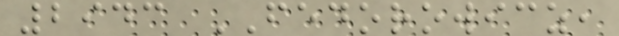2943 FEDOROWICZ,
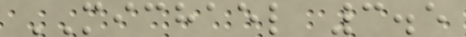MICHAEL 3.5
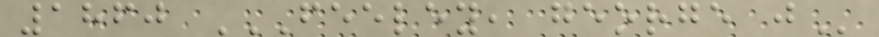1860 FEELEY, GEORGE J
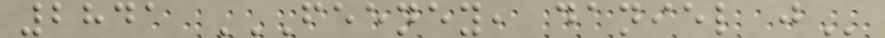2841 FEENEY, DANIEL J
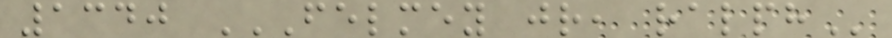1340 FELMEY JR, RALPH
